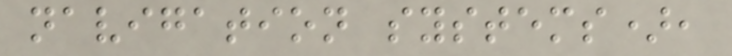navigation systems),
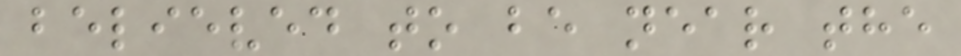believed to be near the
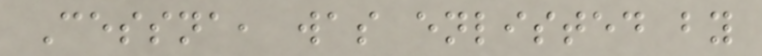Cessna, was enlisted by
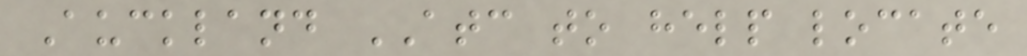Auckland ATC to help locate
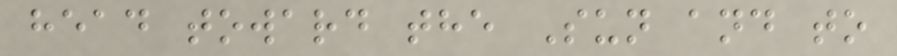head toward the Sun and to
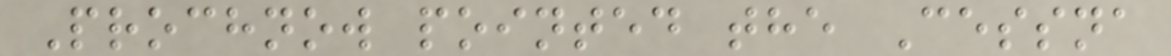Prochnow pointed the Cessna
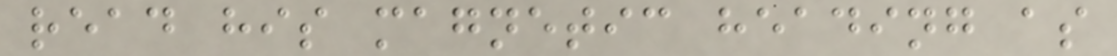read his magnetic heading as
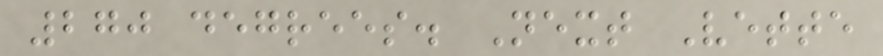270 degrees. Next Vette
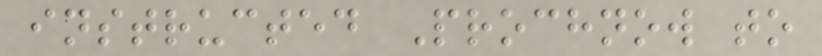instructed Prochnow to
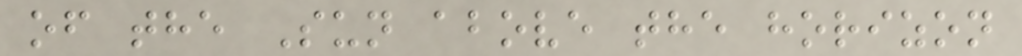of the Sun above the horizon
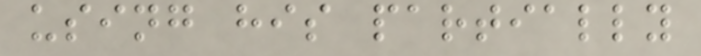using his partially
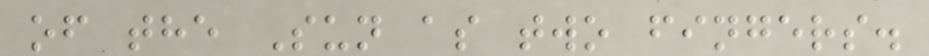of the Sun as two fingers.
